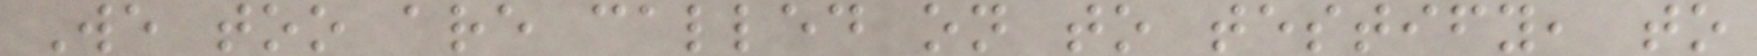We too are called on to testify, to
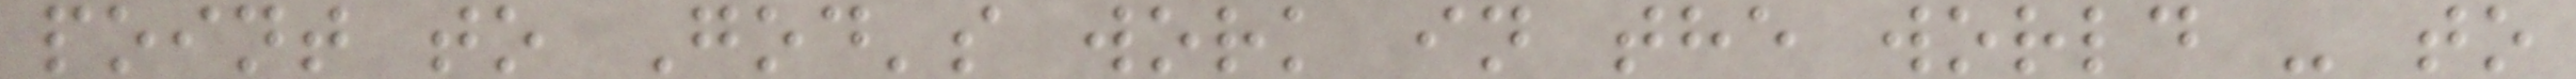point to God's work in the world - to
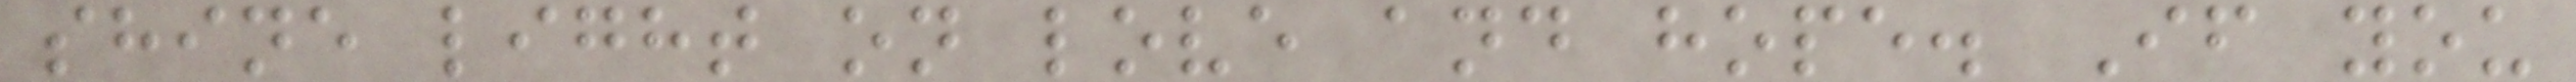shine light on love and hope. If you
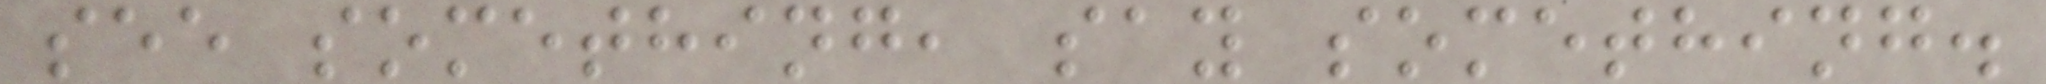see something, say something.
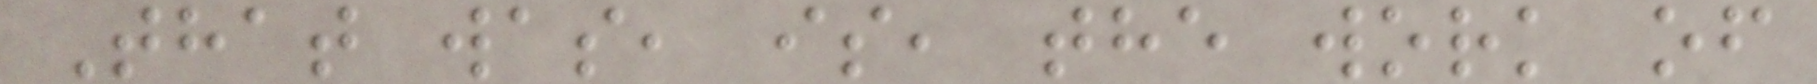That was, is, the work of
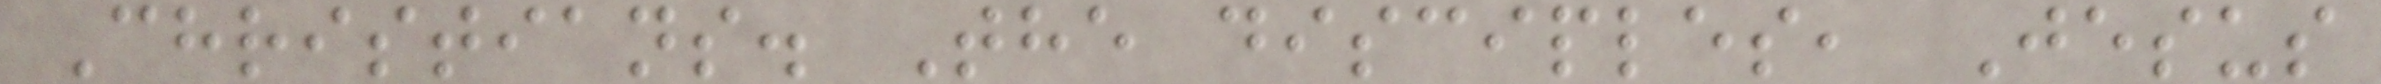Christians. The disciples, Jesus
